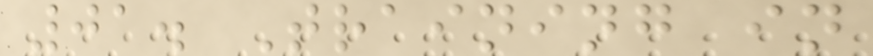01. Training in
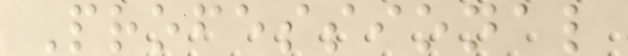Professional
